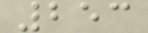253
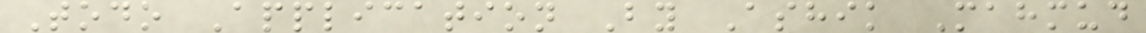Todo Application By Ashik Mahmud
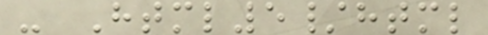- Html5/html
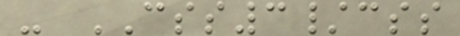- CSS3/css
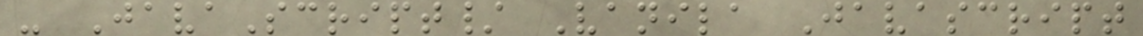- JavaScript/ Vanila Javascript
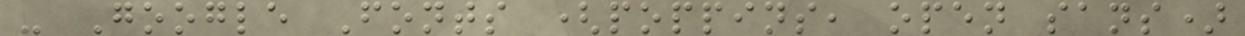- Google Fonts (poppins, open sans)
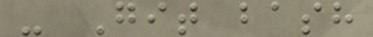- Git bash
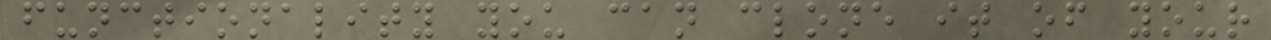functionality you can clone it of your
